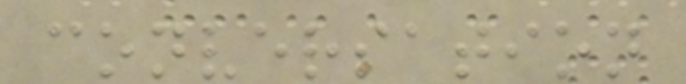conversation
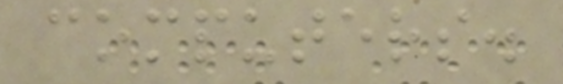computers.
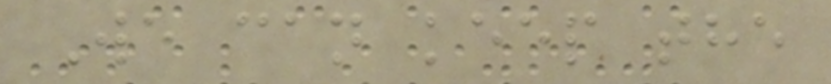We can keep the
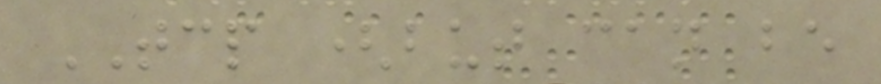TCP (but can be
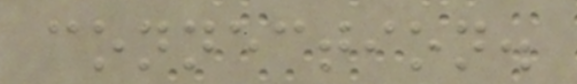connection.
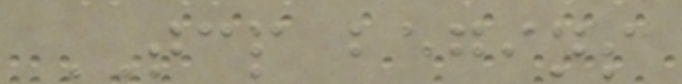TCP begins
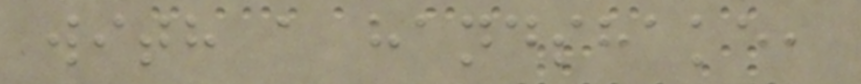with a handshake,
